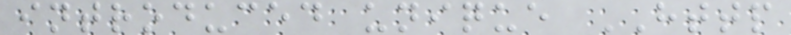introduced unique HTTP
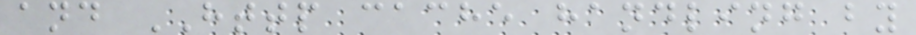and HTTP cache handling by
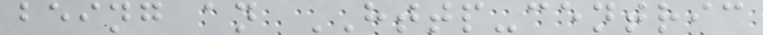being an HTTP-centric
